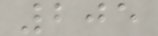205
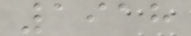1918
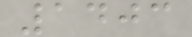1403
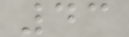43
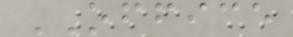OFFICE
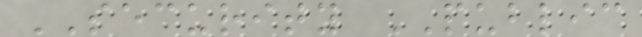SECURITY PUBLIC
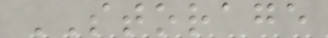STORAGE
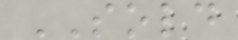SOLD
